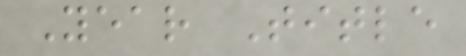Year Title
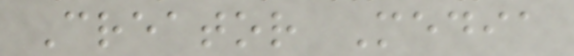Creator Media
